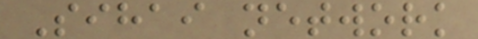Sihai network
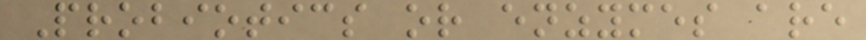Probiotics or enzymes are
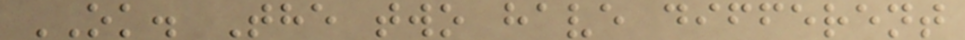OK. The two have different
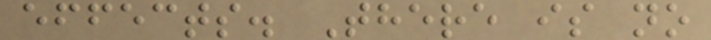effects. There is no
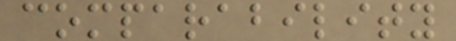comparability
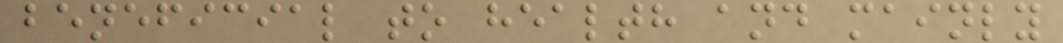beneficial to health and mainly
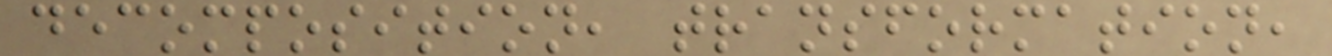decomposition, transformation,
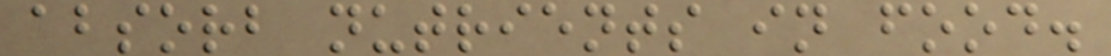absorb nutrients in food.
